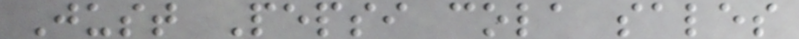Just Pepsi cola sales
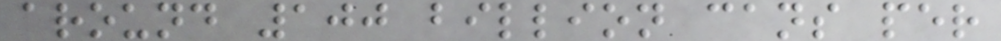around 100 billion cans per
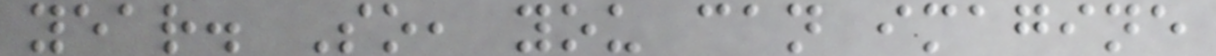year. So, you can imagine
